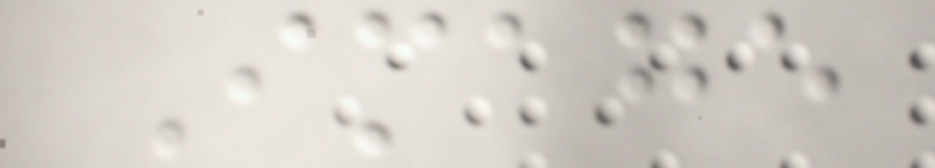Image
